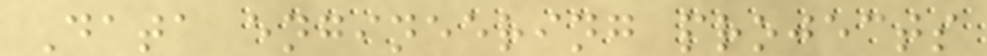Data engineering projects
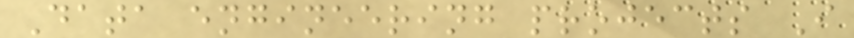Data engineering projects I
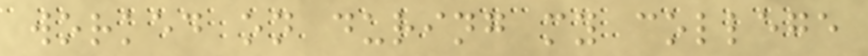worked on during my college
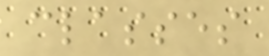classes
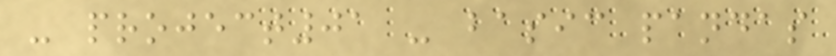- project01 - basic pandas
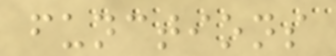functions
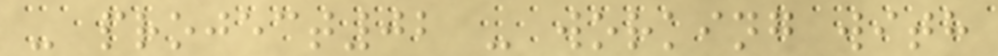- project02 - working with
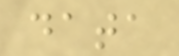data
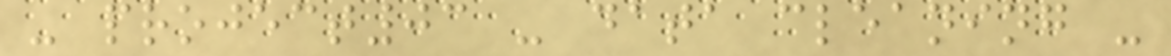- project03 - data cleaning -
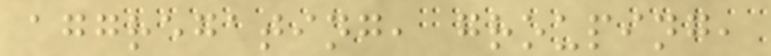aggregating, grouping,
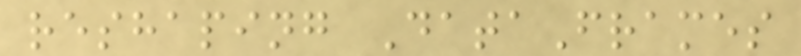reshaping DataFrames
